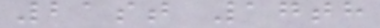21st 17th
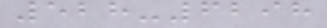528-6298
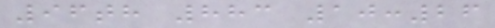96th 883 10:26
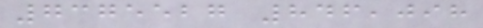7375527 846,098
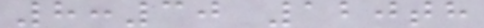8:30 120th
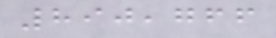890,766
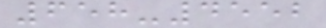658-4552
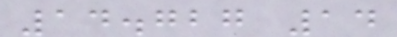14.727 14
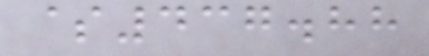$437.88
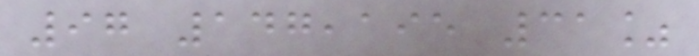97 147,195 31%
